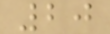20
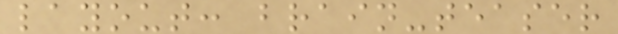layout: brain-teaser
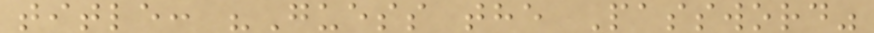title: "Guess the Password"
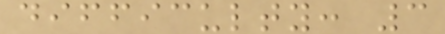difficulty: 3
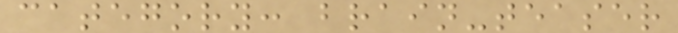category: brain-teaser
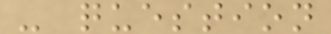- question
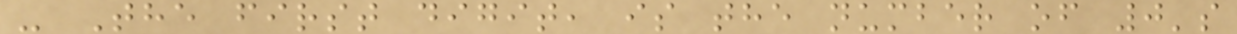- The first digit, is the number of 0's
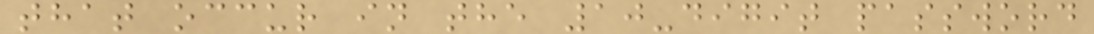that occur in the 10-digit password
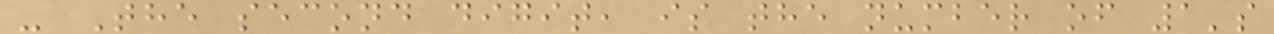- The second digit, is the number of 1's
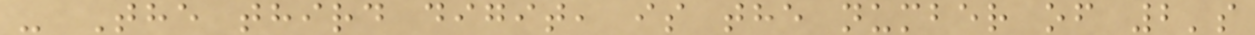- The third digit, is the number of 2's
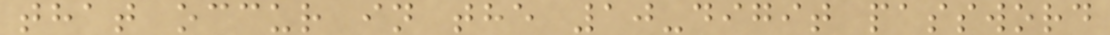that occur in the 10-digit password
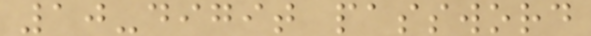10-digit password
